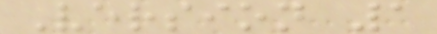Version 1
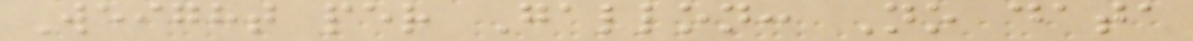Weight per Gallon: No data
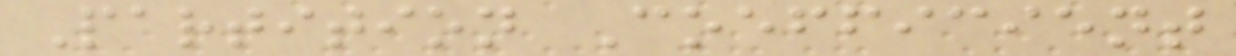Partition Coefficient
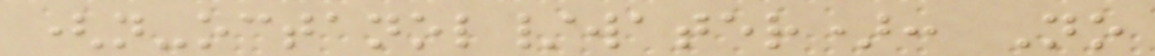(n-octanol/water): No
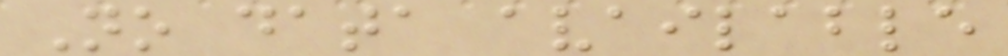No data available
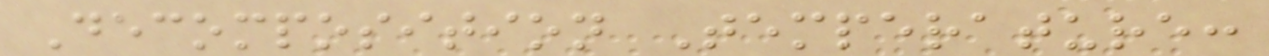Decomposition Temperature:
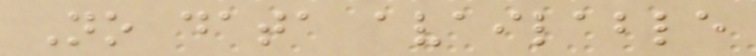No data available
